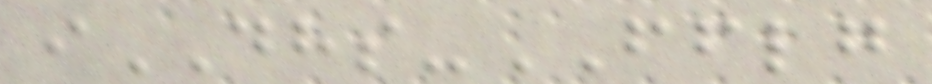iDHS-FFLG
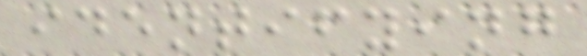identifying
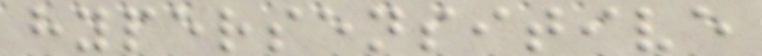hypersensitive
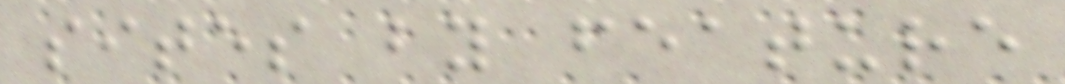sites by feature
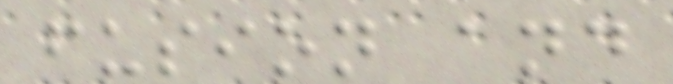fusion and
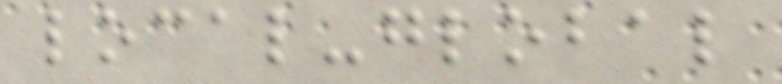local-global
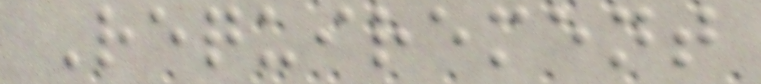Requirement
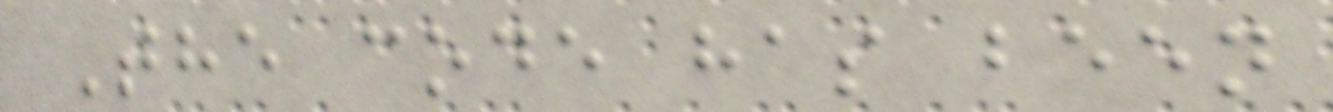The code has been
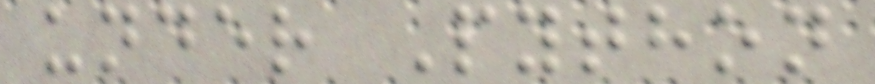under Python
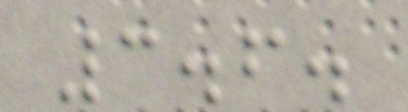3.6.
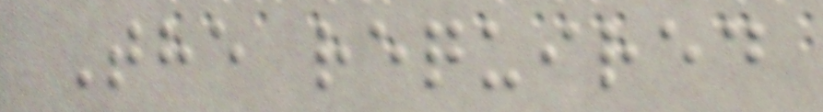The required
